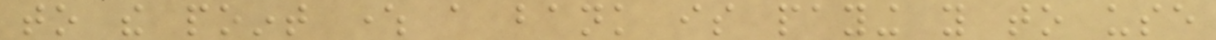to the point where a bank is paying you to use
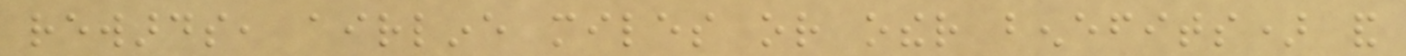rewards, airline miles or other benefits) and
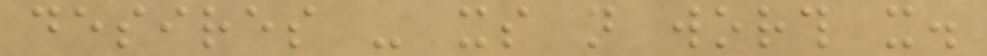desires - its not worth it.
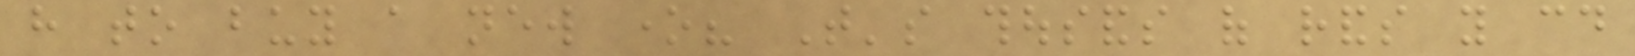have to buy a new one? That's thousands of rands you could
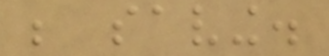be saving.
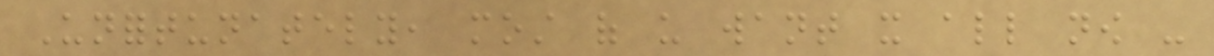Unfortunately, most of us want it all now -
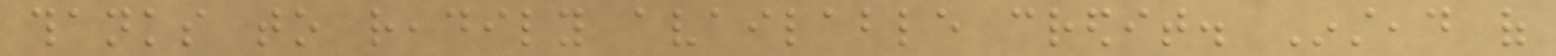thanks to readily available credit. Instead of
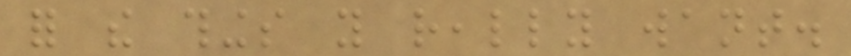for the things you really want.
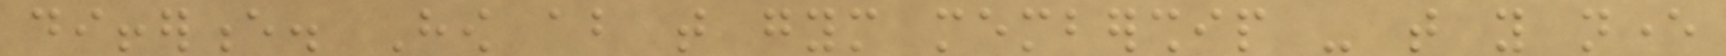difference. How about that gym membership - that you never
